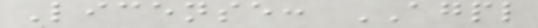License: AGPL
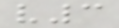v3
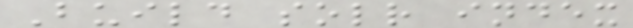Build solr index
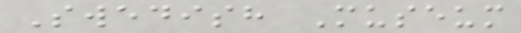Swedish Museum
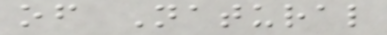of Natural
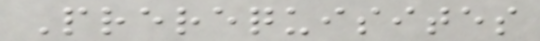Prerequisites
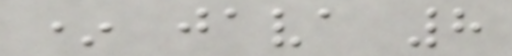* java 8
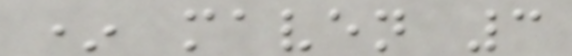* maven 3
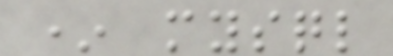* mysql
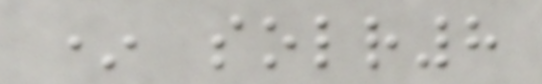* solr8
